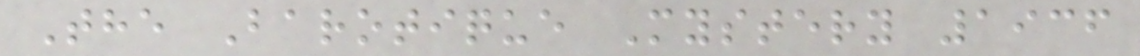The Barotique Mystery 1936
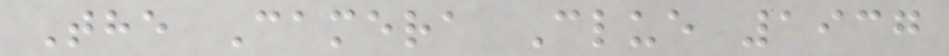The Camera Clue 1937
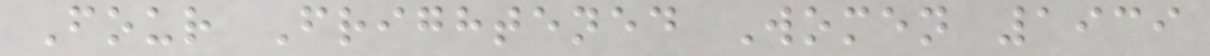Four Frightened Women 1939
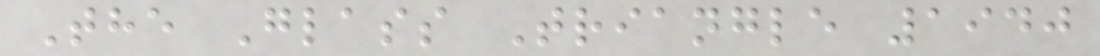The Glass Triangle 1940
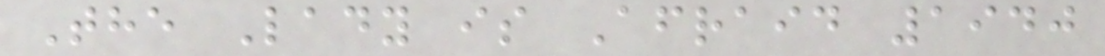The Lady is Afraid 1940
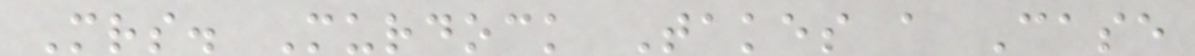Mrs. Murdock Takes a Case
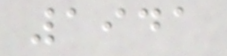1941
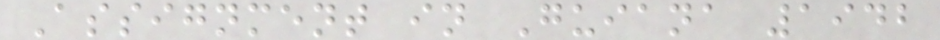Assignment in Guiana 1942
